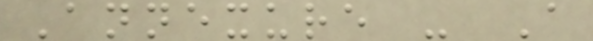Annexure - A
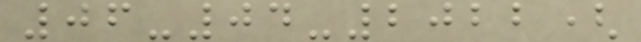06-04-2022(
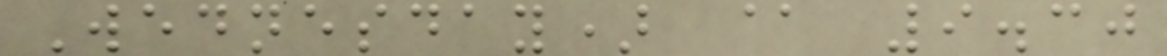Wednesday) @ 9.30
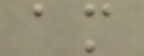am
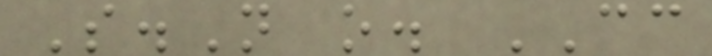S.N o. CC
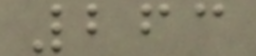263
